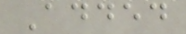Added
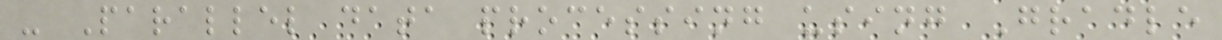- Parallel data processing using Gradle
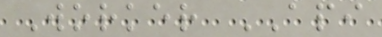Worker API
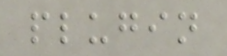plugin
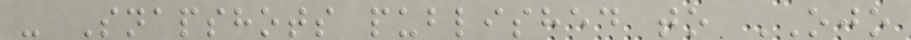- Snapshots published to OJO
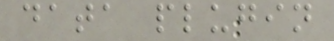data plugin
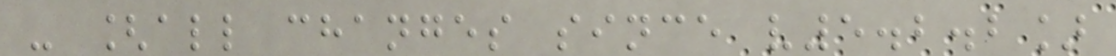- [all changes since v5.2.2]
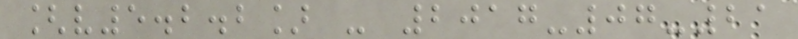[v5.2.2] - 2017-07-21
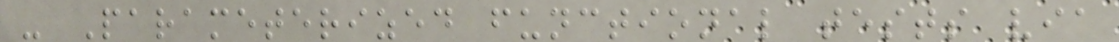- Parameterized functional tests via
